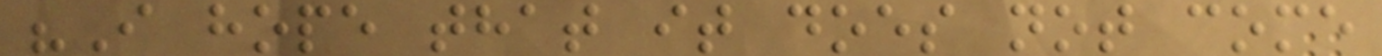"I hope that it does not come
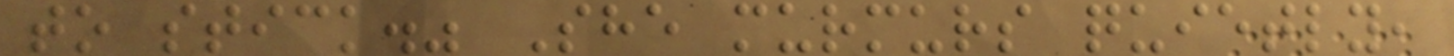to stick." She murmurs quietly,
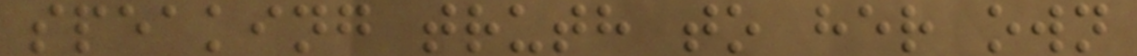speaking truth to her own
